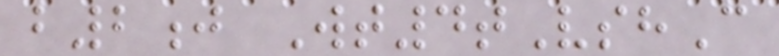b2j Wt4tVshC
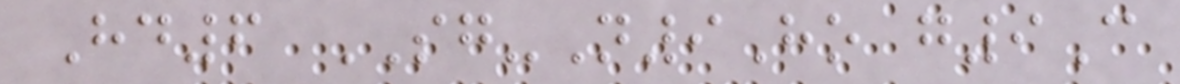Hd6 SG-N9Ho g9C
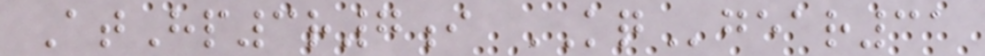AtHp3r7i KQgear31
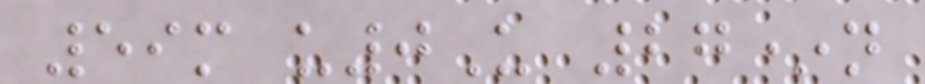59m u0U 27*n
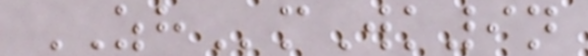ZHmWk9n
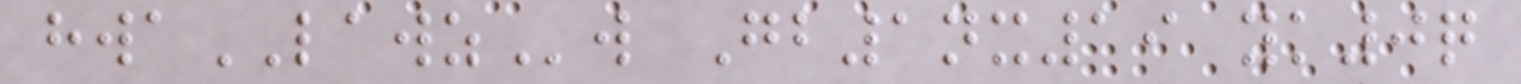hwaLAWZw Gb1nx19 yk0q
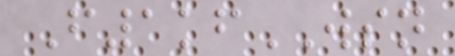F1kfWSN
